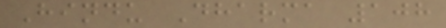Hindu Dharma 108
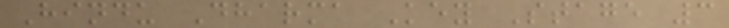Hindu Dharma Key Stage 3
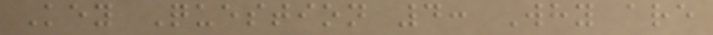Key Question 4: Why are
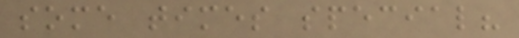some times special?
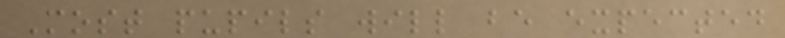Most pupils will be expected
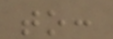to:
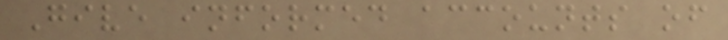Give informed accounts of
